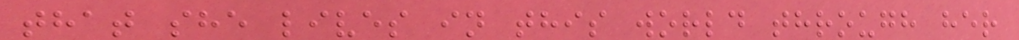that she lives in this world through her
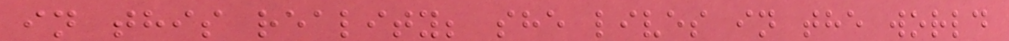in this reality; she lives in the world
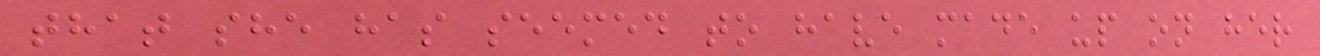that she has seemed to have made up on her
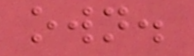own.
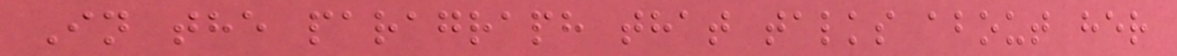In the paragraph that talks about her
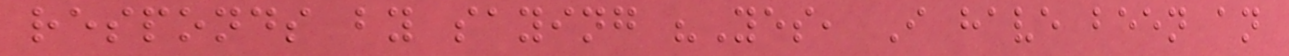responds by saying "Yes, I have been an
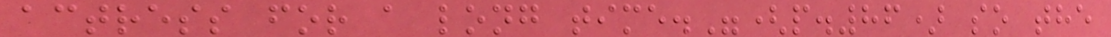actress for a long time."(p.86) so the
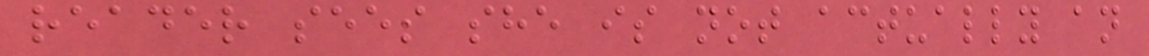reader sees she is not actually an
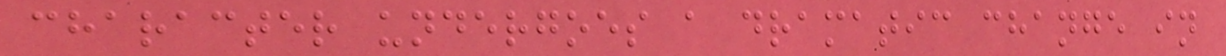character undergoes a dramatic change in
